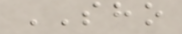SHO
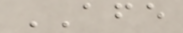AFE
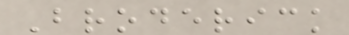Broderick
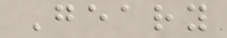Geary
